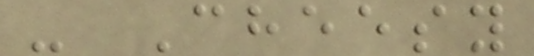- Cheesy
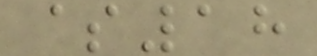$18
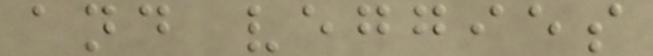and veggies
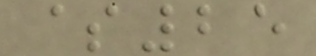$25
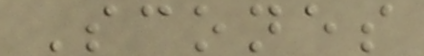Scones
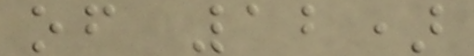of 12)
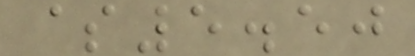$5.50
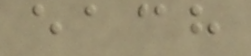each
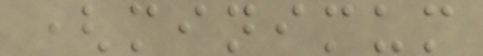(minimum
